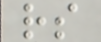rs
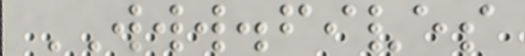WWW.fives
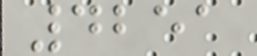4251
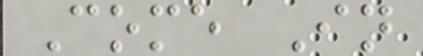Come In
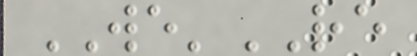WE'RE
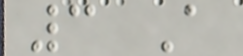3 A
